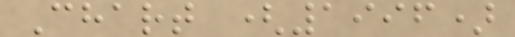Chart (1996)
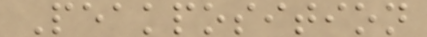Peakposition
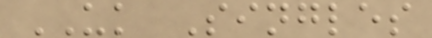UK Singles
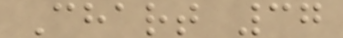Chart 37
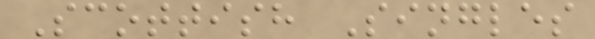Scottish Singles
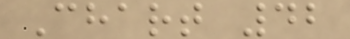Chart 42
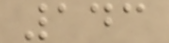143
